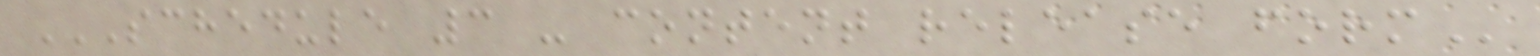SCHEDULE 3 - CONTENT RELEASE FORM
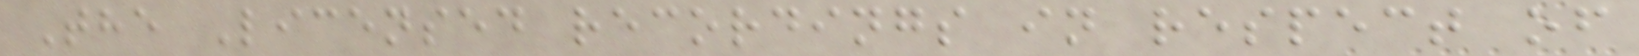The Licensed recordings in respect of
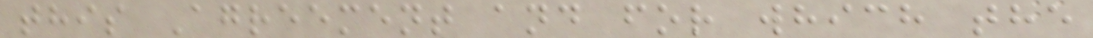this Agreement and for which the
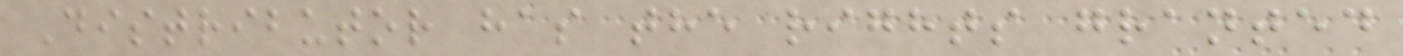Distributor has the rights granted
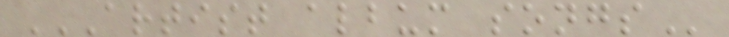ARTIST ALBUM SONGS
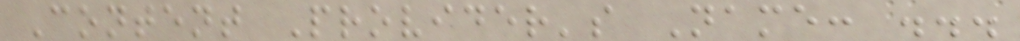Content Provider's Name: ...
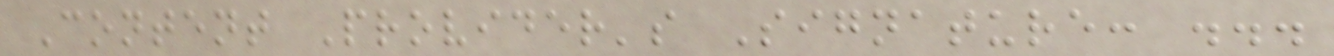Content Provider's Signature: ...
